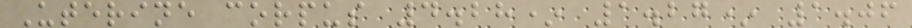Uterine corpus 4.28* 1.27* 1.06
